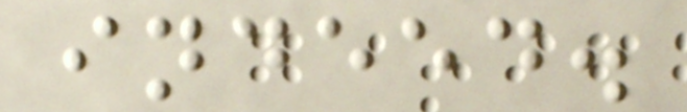indeed.
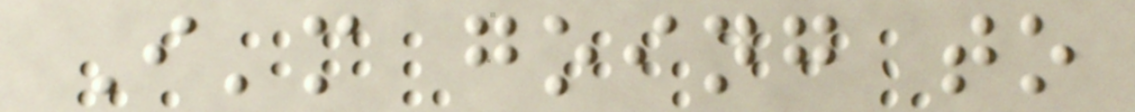I'm going to
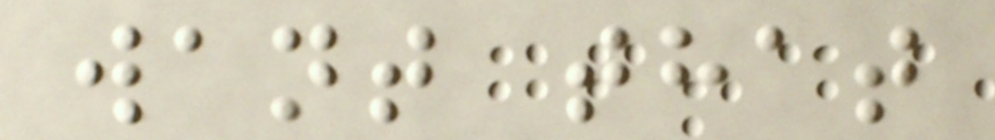want that
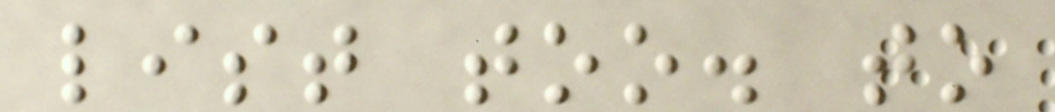list too. to
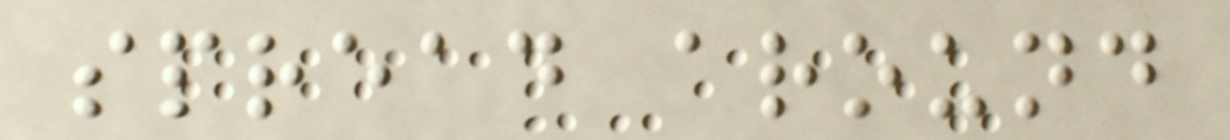spread around
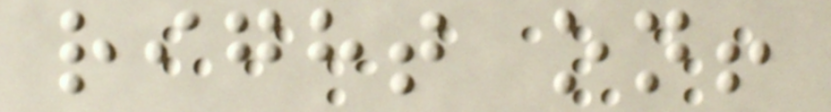right on!
